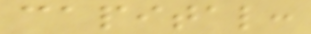capital:
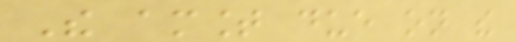The amount due on the
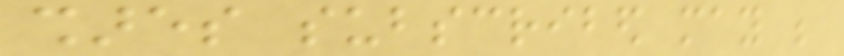shares subscribed may be
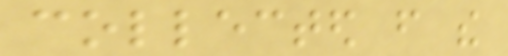collected from the
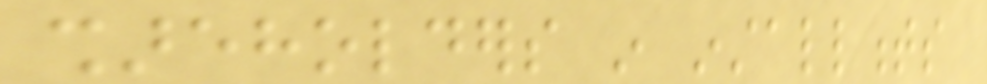shareholders in installments
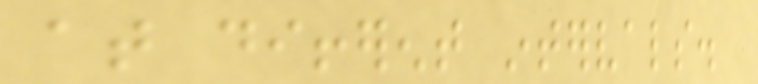at different intervals.
